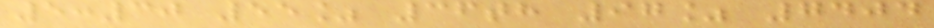5:30 55% 36th 97% 7404
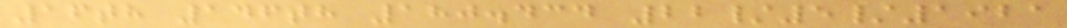16th 146th 180.434 22/5/1921
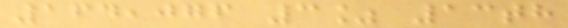164,076 3% 13th
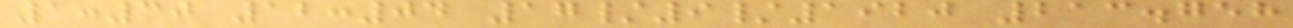1:30 12:04 17/9/1920 213.758
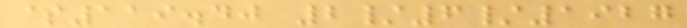$119.40 2/6/1927
